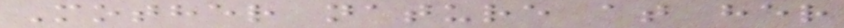Mother nature at her
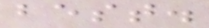best.
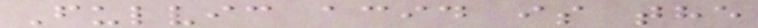Fulvic acid is the
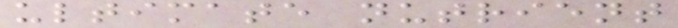ultimate nutrient
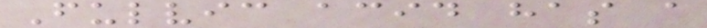Fulvic acid has a
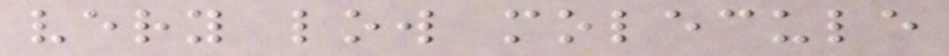very low molecule
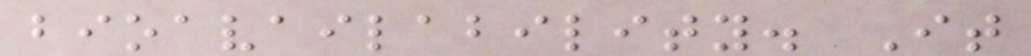bioavailability. It
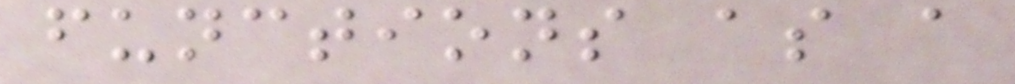functions as a
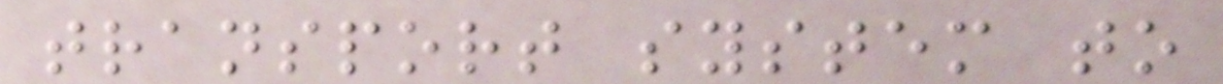transport system to
